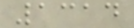1314
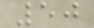50
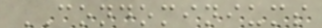CONDOMINIUMS
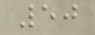50
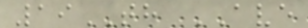19TH AVE
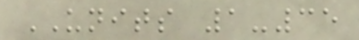UNITS 1-35
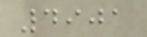4901
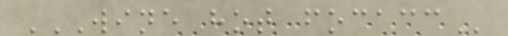WINE HOT FOCACC
